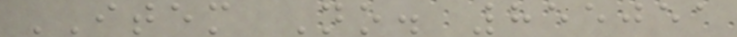ITEM No. 855051
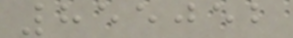855052
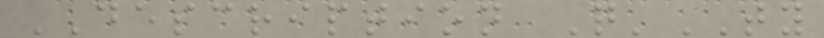DESCRIPTION Q'TY
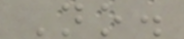No.
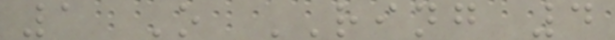1 O RING 4
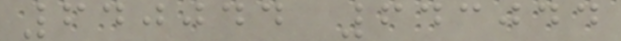640044 643044
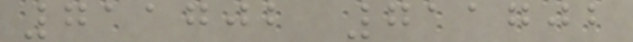711702 711702
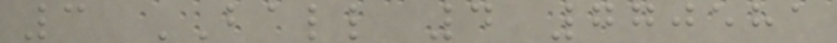3 BALL 4 770581
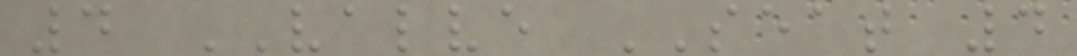4 VALVE SEAT 4
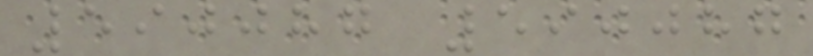590087 590087
